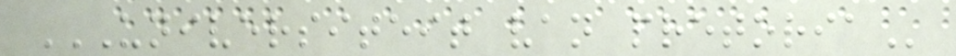UNIVERSITEIT VAN PRETORIA
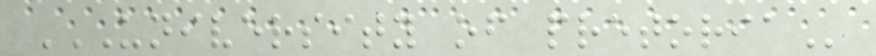UNIVERSITY OF PRETORIA
